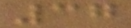37
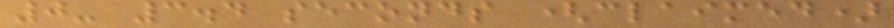0- 3.4 seconds (claimed)
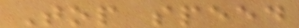Top speed
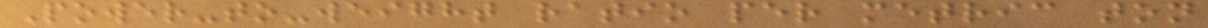Power-to-weight ratio per metric ton
